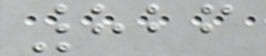826
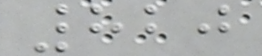820
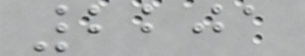2201
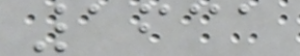1631
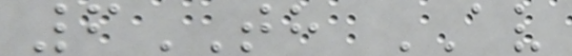6TH AV
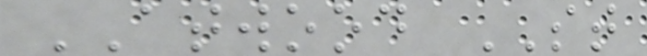ATWOOD ST
